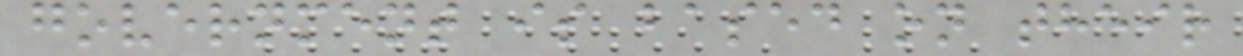government is based on their
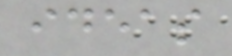ideas
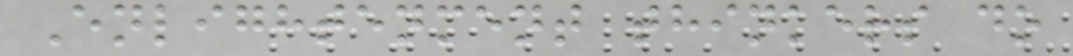Enlightenment thinkers do
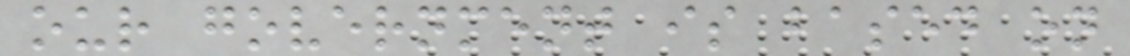our government is based on
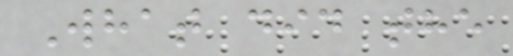What did the
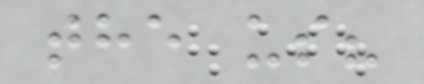the us?
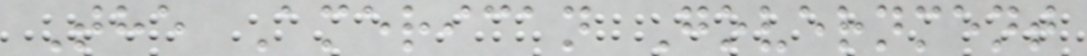The American Government
